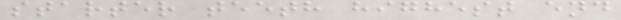starter teeth highest end
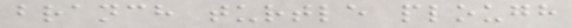branch turtle plough
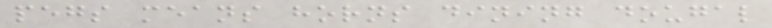pegs means horns dining dougal
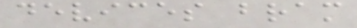devices bram
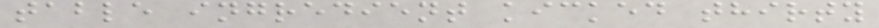table ingredient kicked thirty
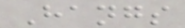Hangs
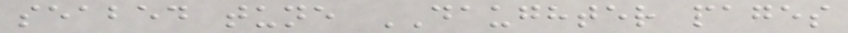seabed tune DAUGHTER pages
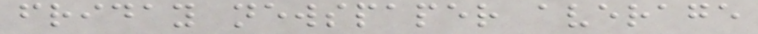friday newspaper average
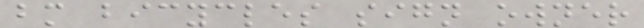bm bicycles sign owner
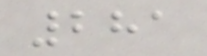281
